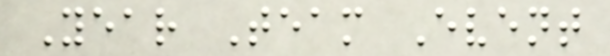Year Team Event
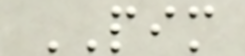PIM
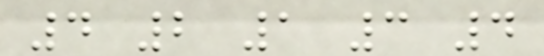4 2 1 3 4
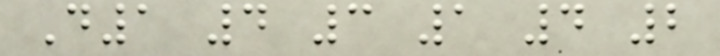D1 4 3 1 4 2
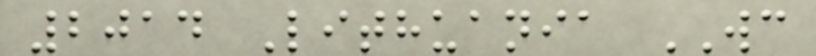2014 Lithuania WC
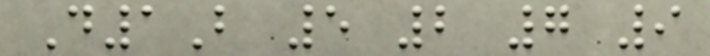D1B 5 2 7 9
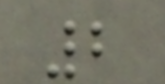2
